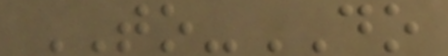TO-DO
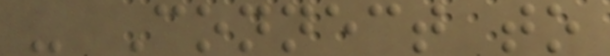- Connect to
